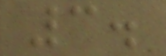3.
